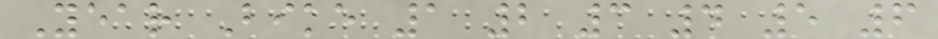Year Bike 1 2 3 4 5 6
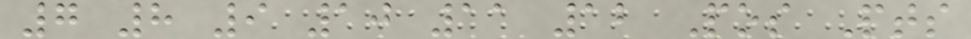7 8 9 10 11 12 Pos Pts
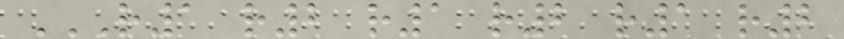R1 R2 R1 R2 R1 R2
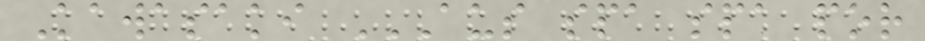Kawasaki AUS SPA SPA POR
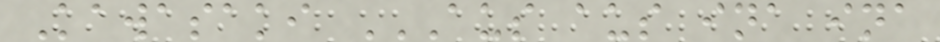Kawasaki AUS AUS INA INA
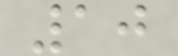10
